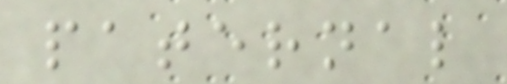paternal
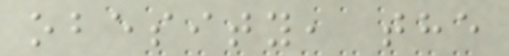obesity, the
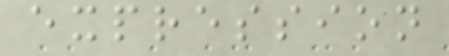expression
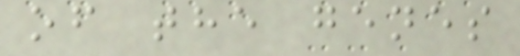of the genes
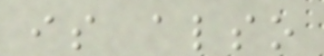is also
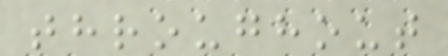throughout
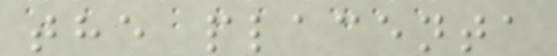the placenta
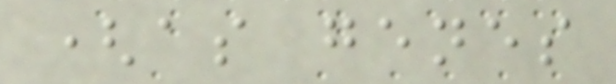(as genes
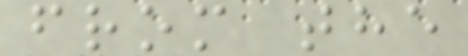from the
